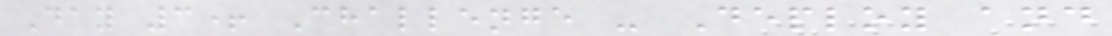Day 3+ Challenge - Deploy and
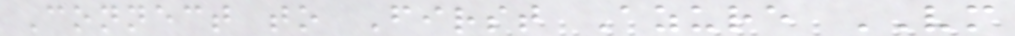Connect to First Azure VM
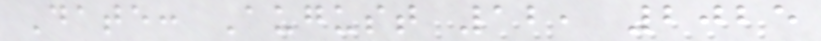Date: August 12, 2025
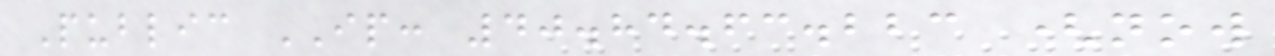Public IP: 40.84.63.223 (now
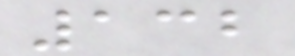132
